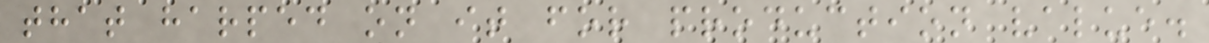that harped on it for production value.
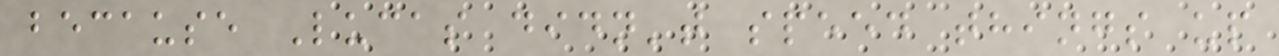because Lucas didn't speed things up
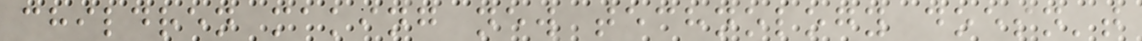children making new technology doesn't
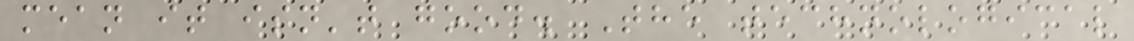mean it isn't good. The technological
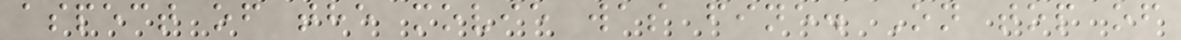aspect of the movie was fine. On top of
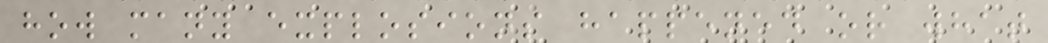how many explosions happened or what
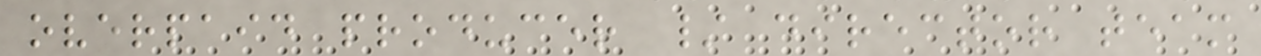overpaid producer / director team
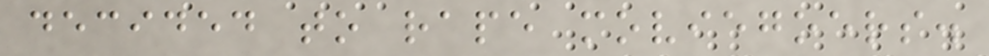decided to rape moviegoers.
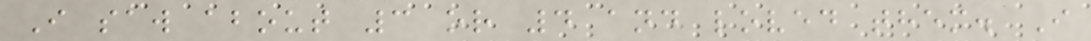I saw about 3 or 4 and loved them. I
